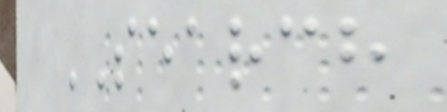SEARCH
